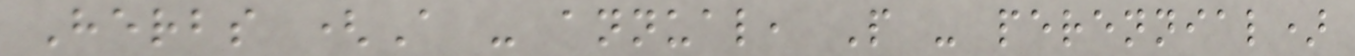Herbs (A - annual, P - perennial)
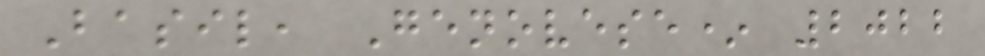Basil, Genovese* 2022
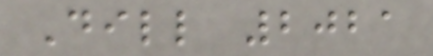Dill 2021
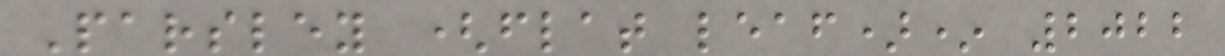Parsley (flat leaf)* 2022
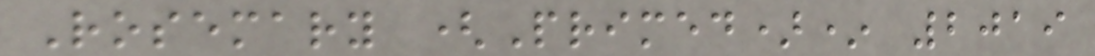Rosemary (Primed)* 2019
